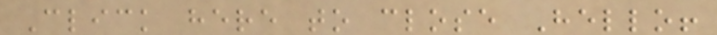Click here to close Hello!
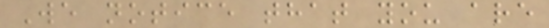We notice that you are
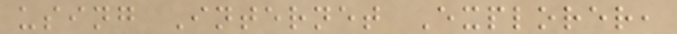using Internet Explorer,
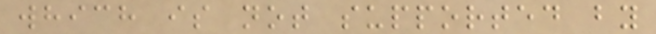which is not supported by
